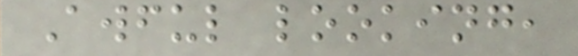Awful looking,
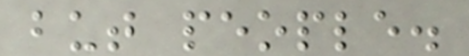but people.
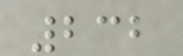232
